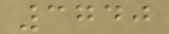3740
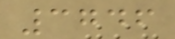3746
